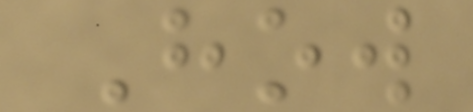How
